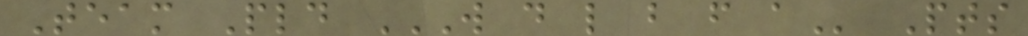Team Pld W D L B F A Pts
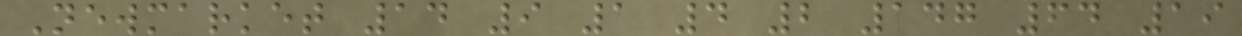Newmarket 14 9 1 4 2 147 64 19
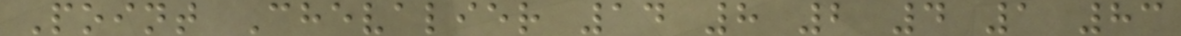Point Chevalier 14 8 2 4 1 83
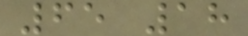65 18
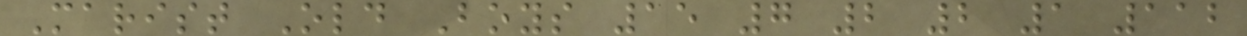Marist Old Boys 15 7 2 2 1 112
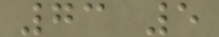73 5
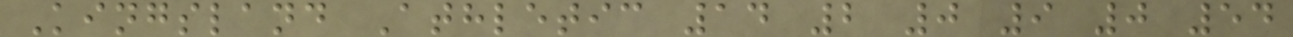Kingsland Athletic 14 2 0 9 0 54
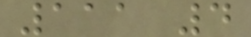111 4
